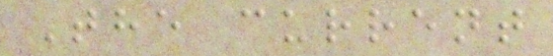The current
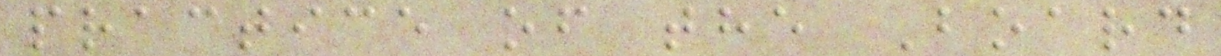practice of the Board
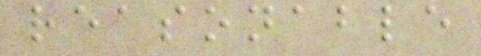reasonable
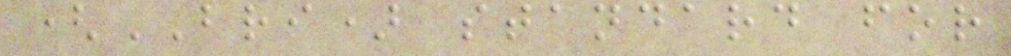(BRI) standard for
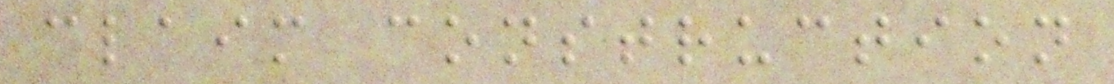claim construction
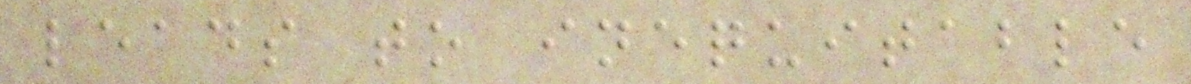leads to inequitable
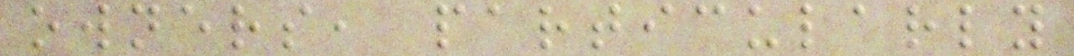owners, particularly
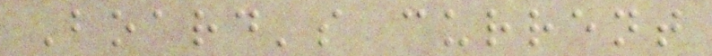Board's current
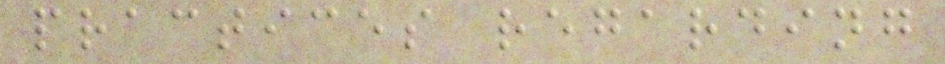practices regarding
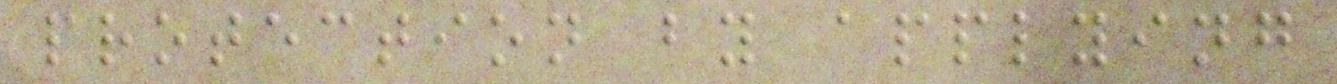protection by applying
